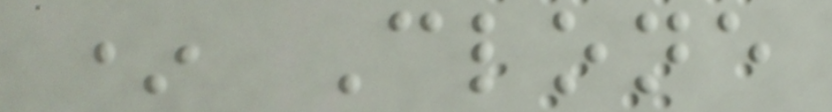* Clone
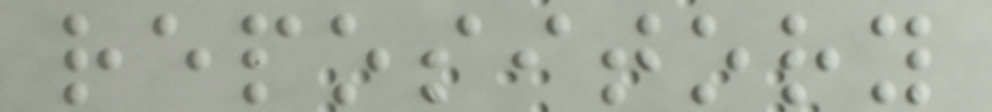repository
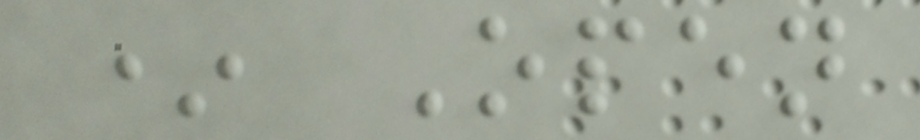* Open
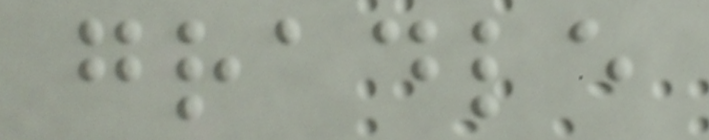gradle
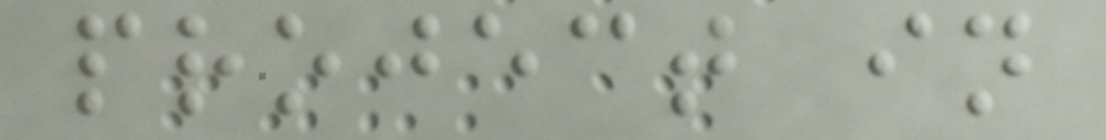project in
